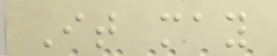It may
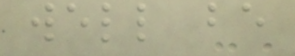well be
